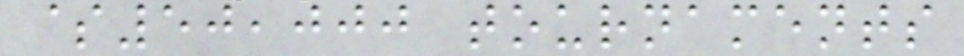$50,000 tournaments
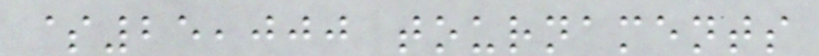$25,000 tournaments
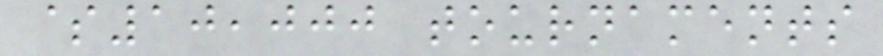$10,000 tournaments
